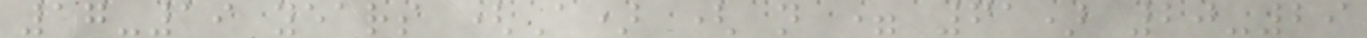17-19 years (A) ( n = 61) 20-29
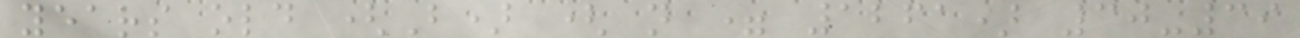years old (B) ( n = 1261) 30-39
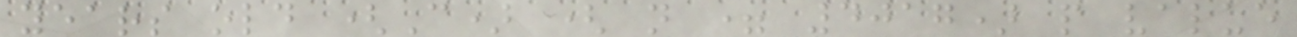years old (C) ( n = 4017) p value
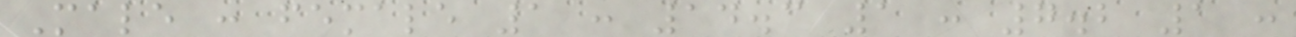Male : female 1 : 14.3 1 : 7.2 1 :
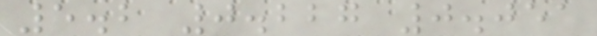5.2 0.227 0.051
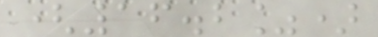(16.2%)
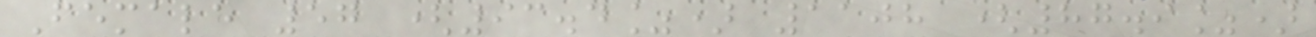Female 57 (93.4%) 1108 (87.9%)
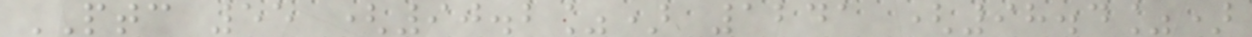PTC 55 (90.2%) 1241 (98.4%)
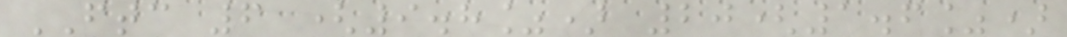FTC 6 (9.8%) 20(1.6%)
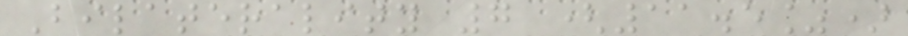Bilaterality 7 (11.5%)
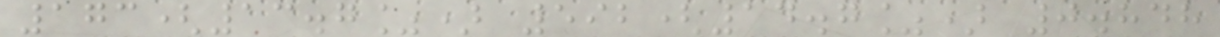173(13.7%) 592(14.7%) 0.848
